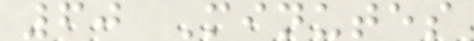60 Minutes
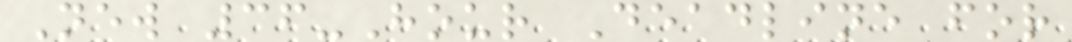New 36-Hour Deadline for
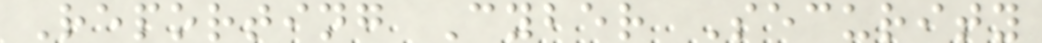Reporting Cyber Security
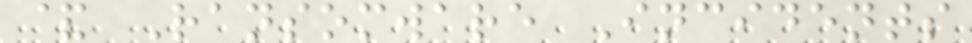& Ransomware Incidents
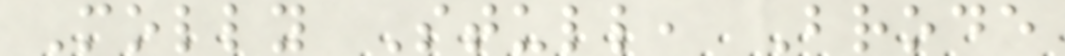Molly Stull, Brode
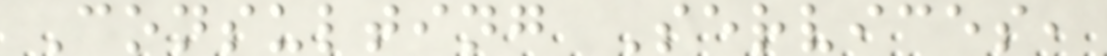Consulting Services,
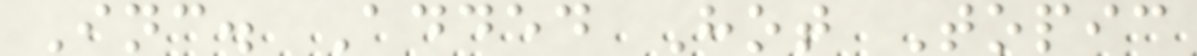Inc. Added Hot Topic
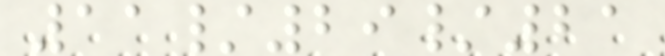11/29/21
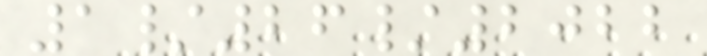1/26/2022
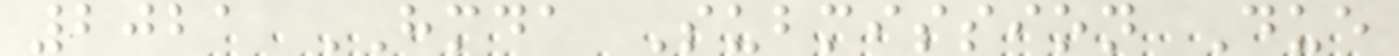2021 HMDA Submission Due
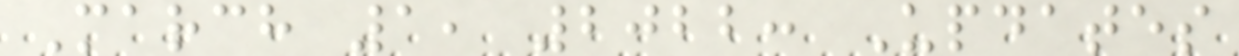March 1, 2022: Updates
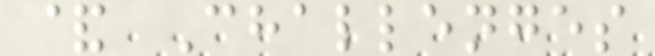& Challenges
